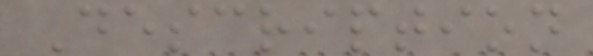Description
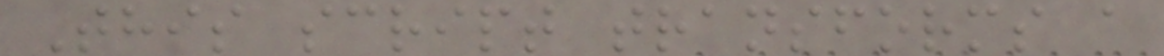This script transforms a
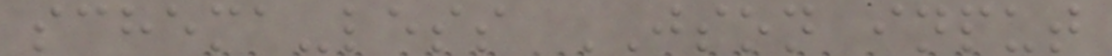schema-less JSON input
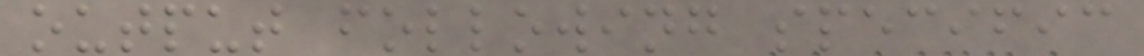output following specific
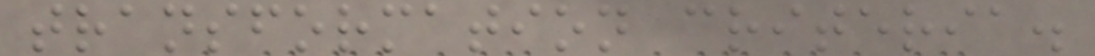transformation criteria.
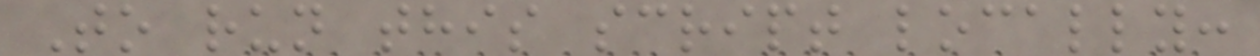To run this script locally:
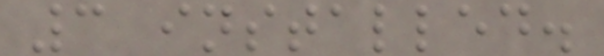3 installed.
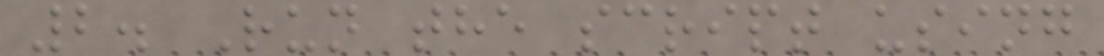2. Run the script using
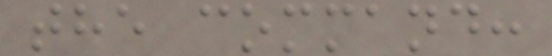the command:
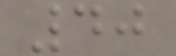40
